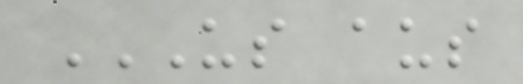US AUS
